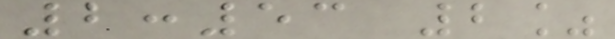2:53 2%
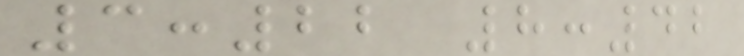3:22 8:42
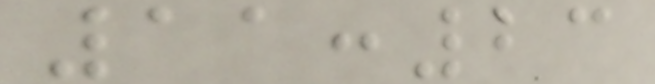11:23
